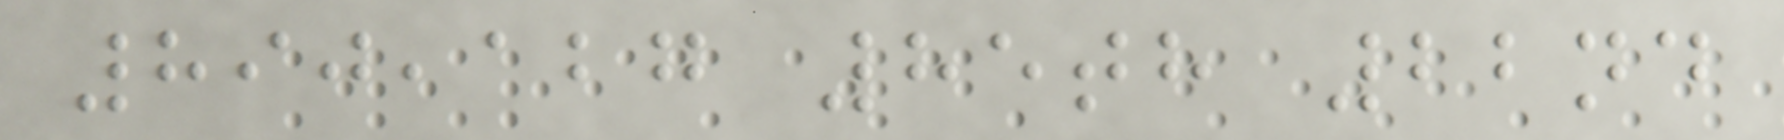890,127 85th 22nd
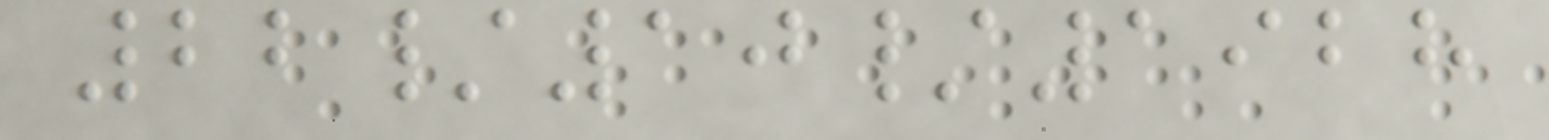22/10/1928
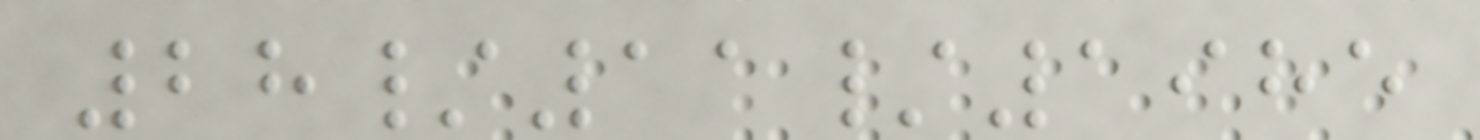28/11/1985
